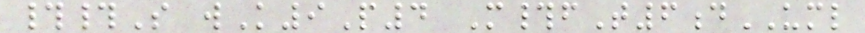##S wK9P4 M#fT6dUML
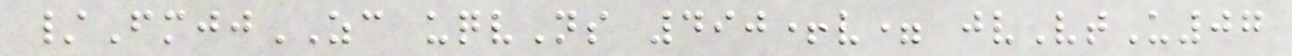/FmjjZC uqvNs 490+v= jvVtU07
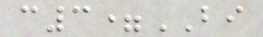c3=BI
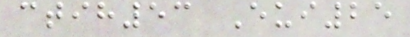ctih53 Eui25
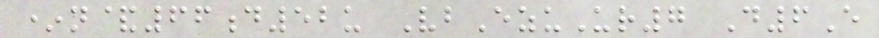*n&66d52u VbEzuUr7 D6E
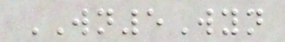WN5Wyn
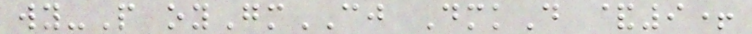wy-P oyGmCJ DmkD &9+
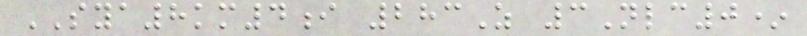SYA8km4i 283Z 3Nlc0*
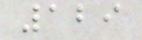129
